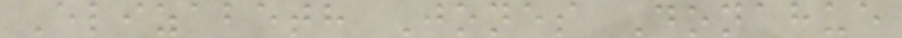Elizabeth Jones Donahue
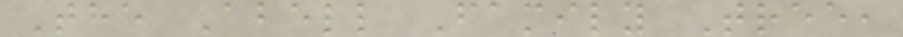The Abell Family Tree,
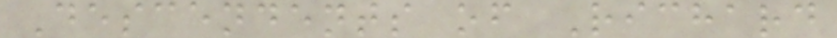Descendents of Richard
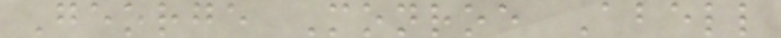George Monroe Abell
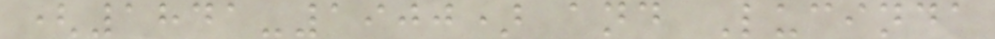(1841-1900) and Lucinda
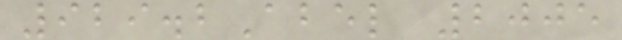929.2Abel 2005
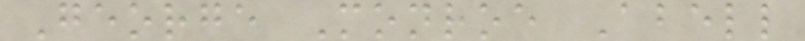George Monroe Abell
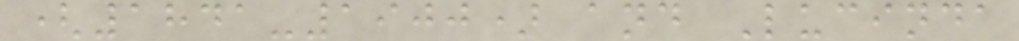(1841-1900) and Lucinda
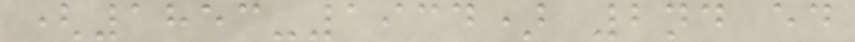(1853-1934) 2nd ed
